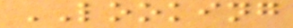LOOKING
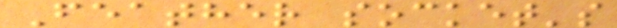Feather socket's
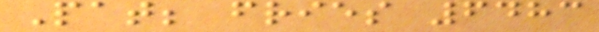Pat; fries 6483
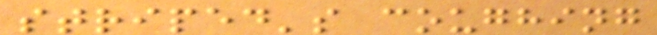striped's coughing
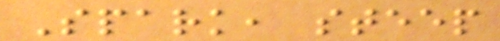Spark, steep
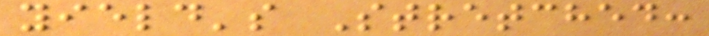yield's Stretched:
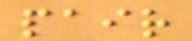pair
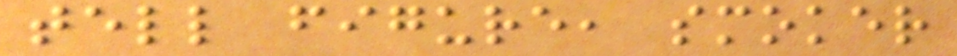tell figure, smoker
